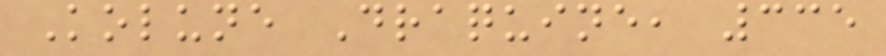Kolune Draquine, 335
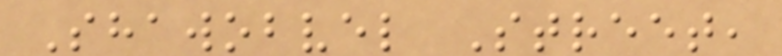Shawobvel Street,
